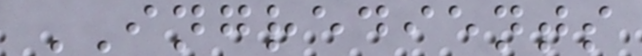INGREDIENTS
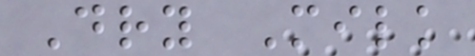Dry Milk
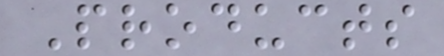Products
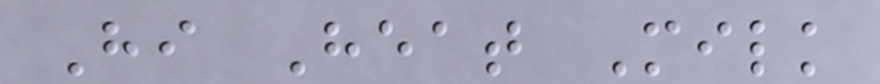Hi Heat Milk
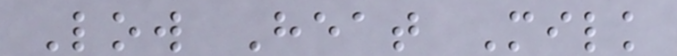Low Heat Milk
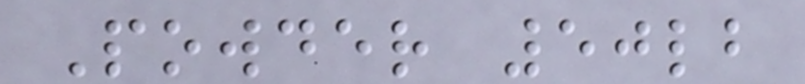Powder 50lb
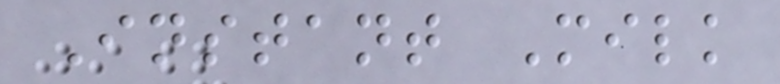Instant Milk
